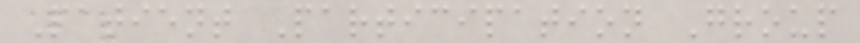Patient Participation Group
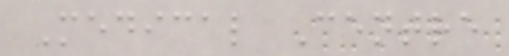Medical Centre
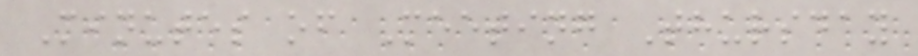Minutes of Meeting Thursday
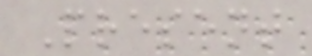Present
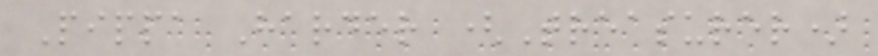Pippa Harder (Treasurer)
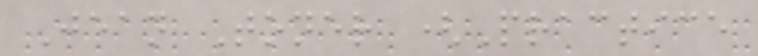Jean Toner (Practice
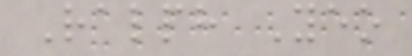Ralph Yeo
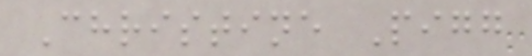Christine Pigg
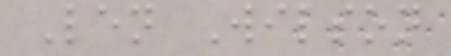Len Wilson
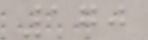170
